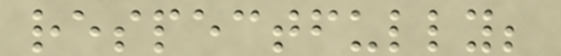respectfully;
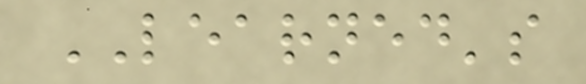LEARNED's
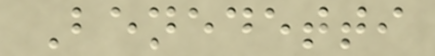Benedetti
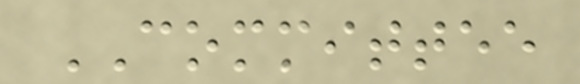COMMITTEE
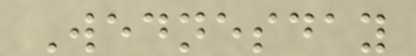Wednesday
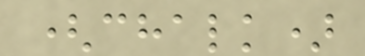(chalk)
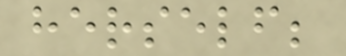herself;
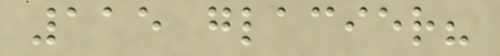115 glacier?
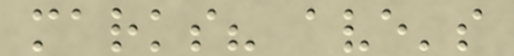marks? ave's
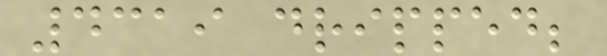4319 dripped;
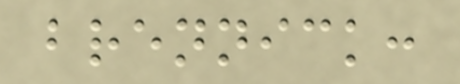brennick:
